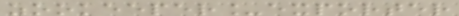zookeeper_exporter
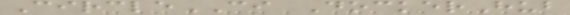CircleCI DockerHub
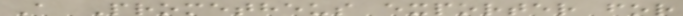A Prometheus exporter for
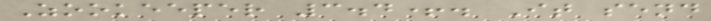Zookeeper 3.4+. It send
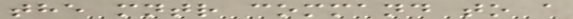the mntr command to a
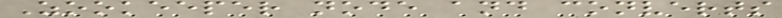Zookeeper node and converts
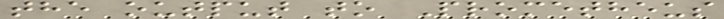the output to Prometheus
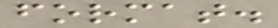format.
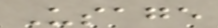Usage
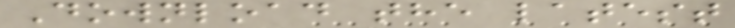Download the latest
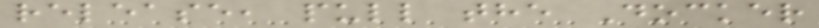release, pull the Docker
